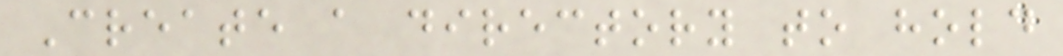Create a directory to hold
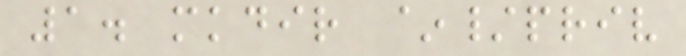1. mkdir ~/priv
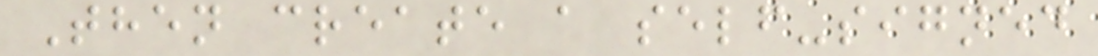Then create a self-signed
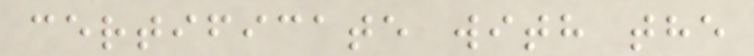certificate with the
